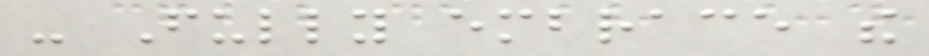- Fully embrace the
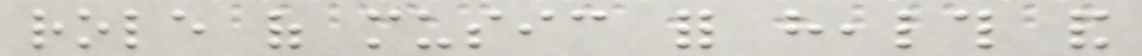role of music for health and
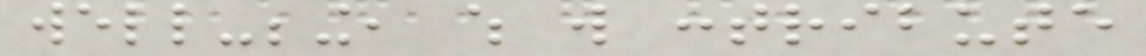well-being, which will contribute
